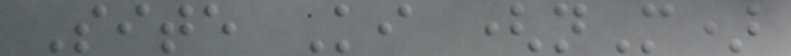Site Ki (nM)
